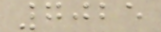7025
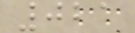021
